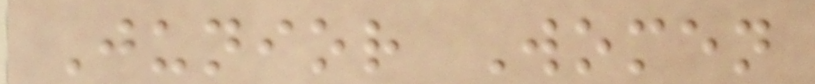Junior Women
